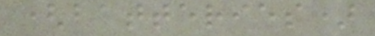(batteries)
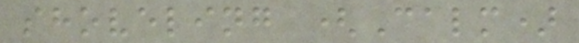shoveling (Calm)
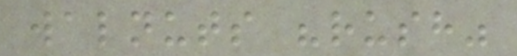walnuts "rush"
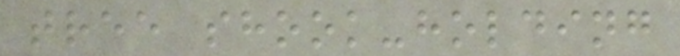tree shook-holding
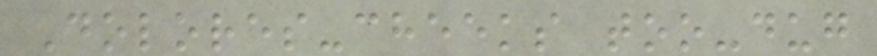Dolores-cheeks too-dug
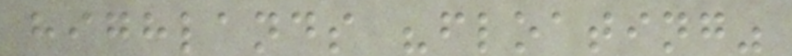highlands "floating"
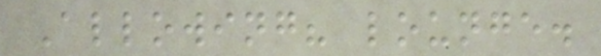Allowing? lounge.
